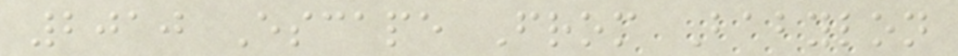2010 Escape From Babylon
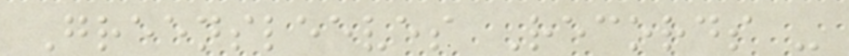Greensleeves Records -
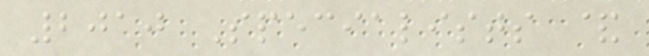2010 Specialists &
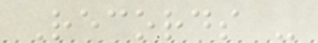Records -
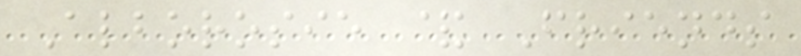Alborosie & Friends
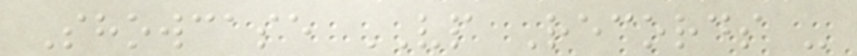Showcase VP Records -
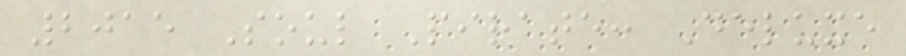2015 Soul Pirate: Deluxe
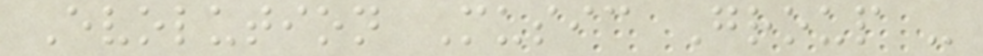Evolution Music Group -
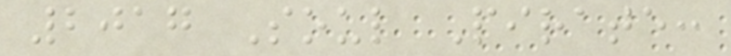2017 Soul Pirate:
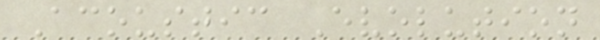Acoustic Evolution
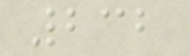232
